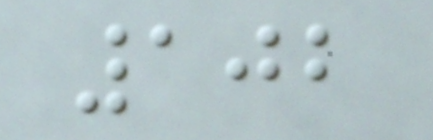102
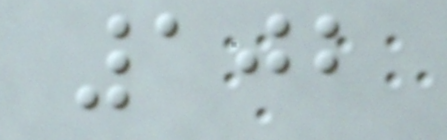102
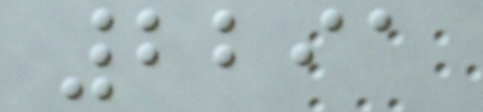2291
